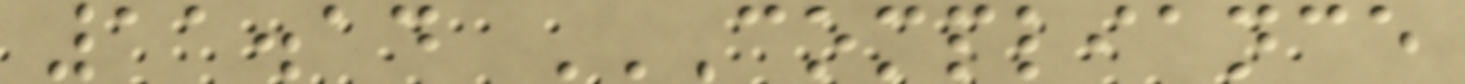11.14 COMPLIANCE
